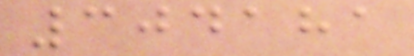304181
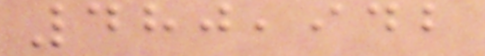480,942
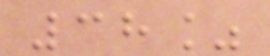38%
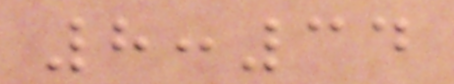8:34
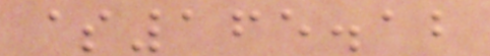$165.12
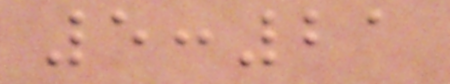5:21
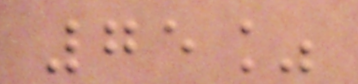75%
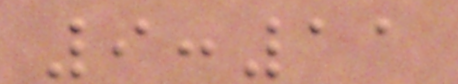9:11
